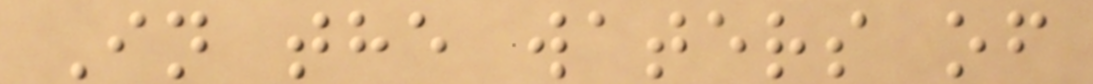In the waters of
